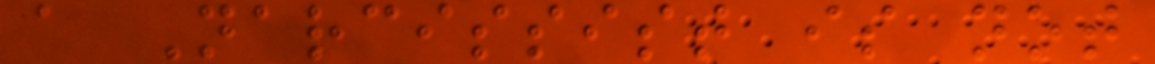a Narcissist is not
